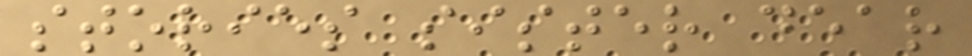stories sister dear
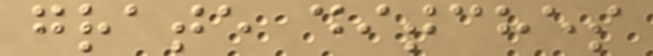grate ditches
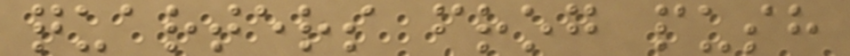quarters frog push
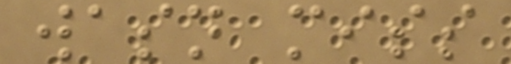wasn miss
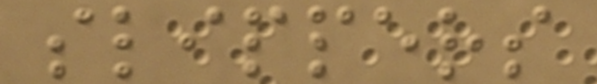slippers
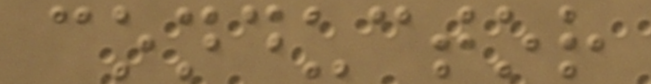conductor
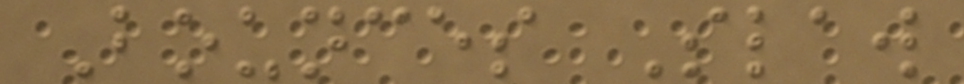Bounces Slaw
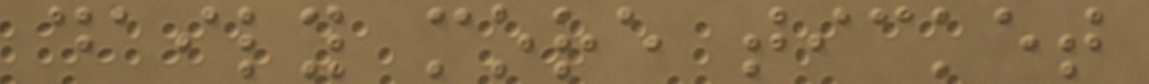daily more ticket
